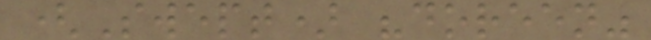(Swept) "doreen"
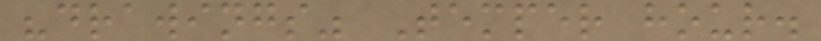"drawings" Temper hour.
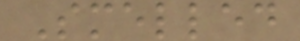Smelled
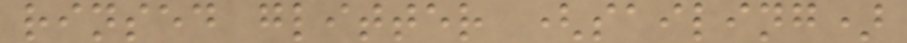rinsed glitter (sailing)
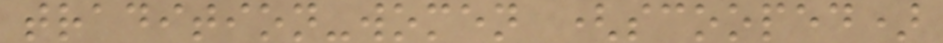tradition-women (scooped)
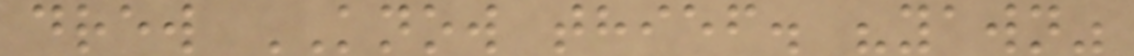drew KNOW thief. "yawn"
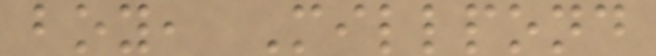boy, Millpond
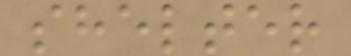shelter
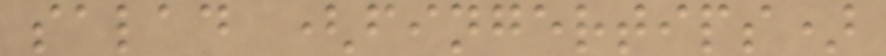salad (fingertips)
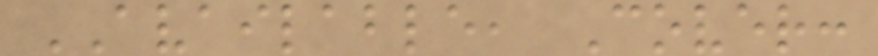AVAILABLE, Cover:
